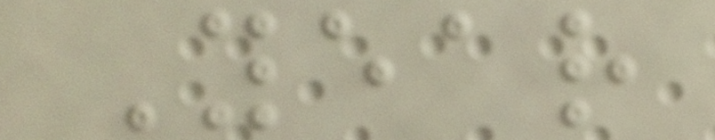Year
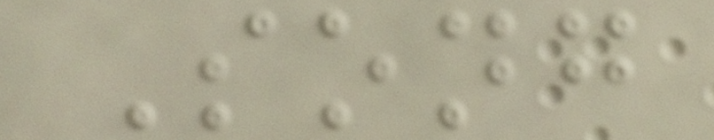Song
